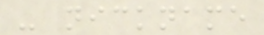- nickname
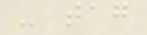- tag
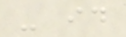- id
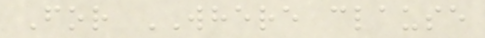For WHERE clause
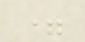=
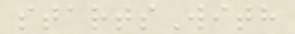startsWith
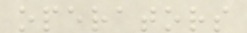operators
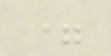=
